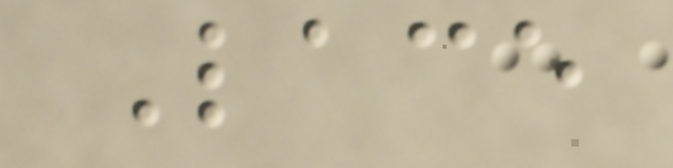Lace
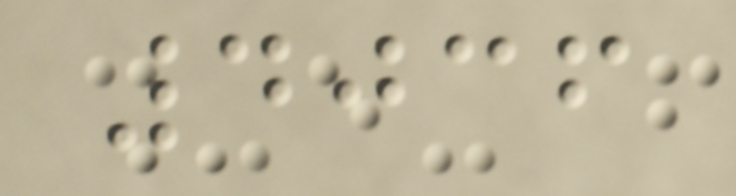4036
